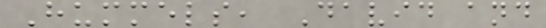Hummels, David and
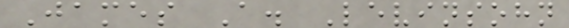James A. Levinsohn
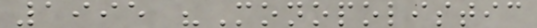1995 "Monopolistic
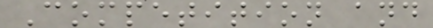Competition and
